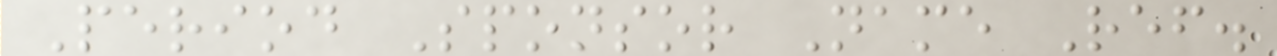Period Sponsor Name Ref.
